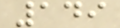149
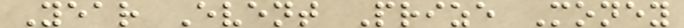Year Event Prize Money
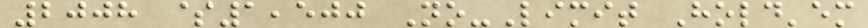2008 $1,500 No-Limit Hold'em
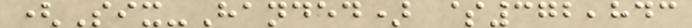(Six-Handed) $372,843
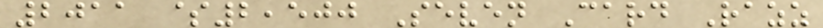2011 $2,500 Seven Card Razz
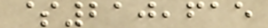$210,615
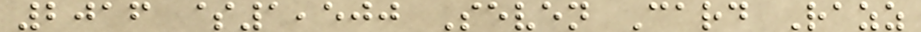2016 $1,500 Seven Card Razz
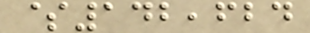$142,624
